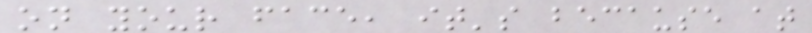on your face, it's because at
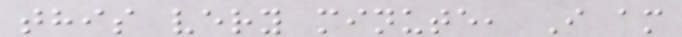this very minute, I am
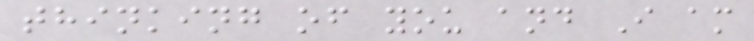thinking of you and I am
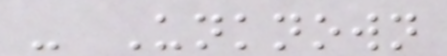- Unknown
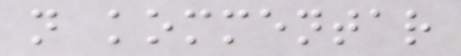n kommentar
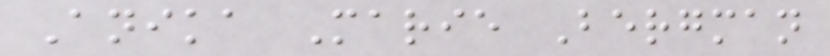Anika Marie Bergman
